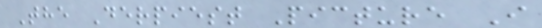The Derpiest Picture I
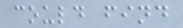could find
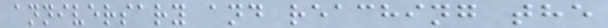anniversary and reaching the
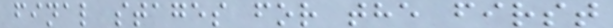final stages for the first
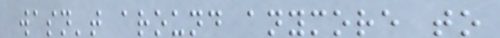wasn't around anymore to
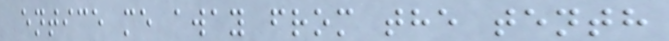entice me away from the tenth
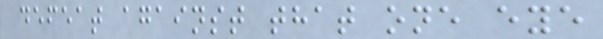defeat against that one eye
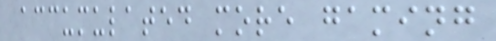accumulated more gaming
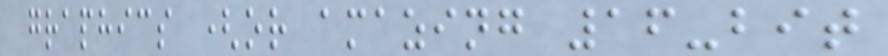graphics (or amazing 16-bit
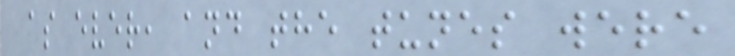as ever, and the tunes were
